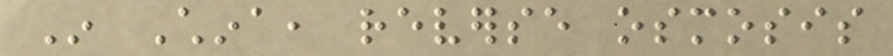In China, reverse osmosis
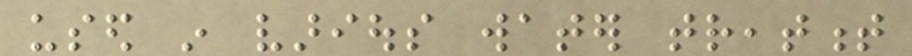used in various water treatment
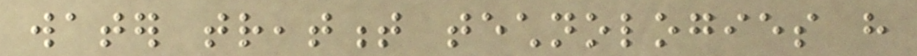water treatment technologies have
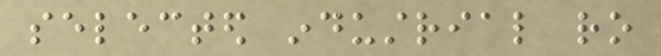selected industrial ro
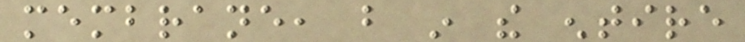membrane, but in the entire
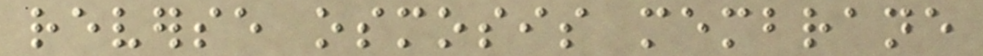reverse osmosis membrane
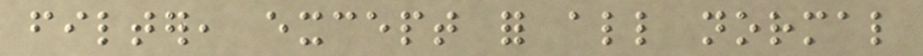filter, except for all normal
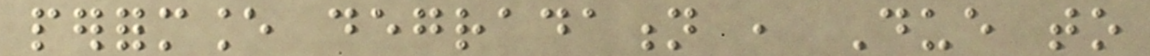performance degradation , Due to
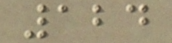124
